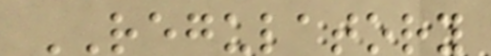REGULATORY
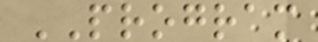PROGRAM
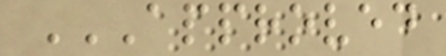APPROVED
